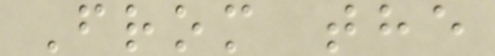From the
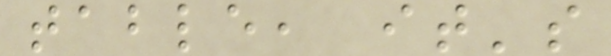table, it's
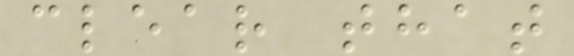clear that
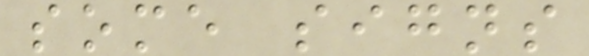some signs
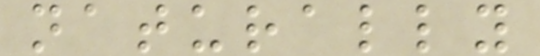naturally
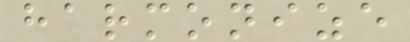harmonize
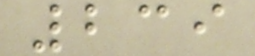239
